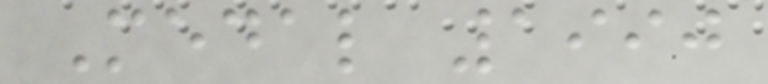Medal 1990
